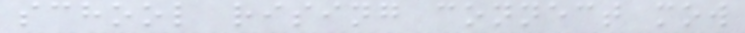school rising connect mow
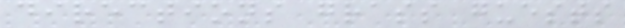directions grass guests
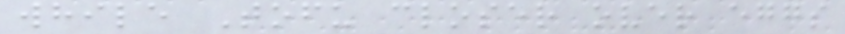while Tofu closer over eggs
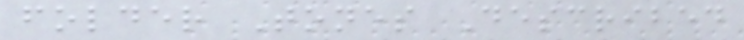folder Tones Described
